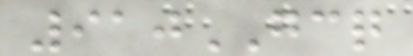910GCQ
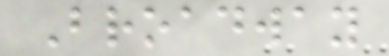Broadway
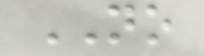NO
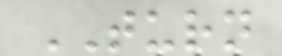TURN
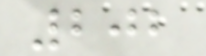202
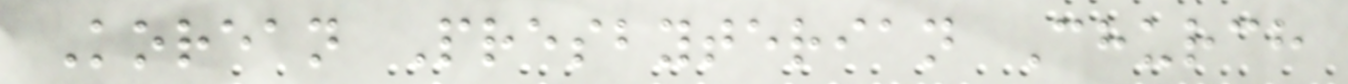Korean Presbyterian Church
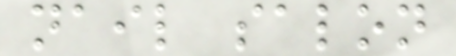nail salon
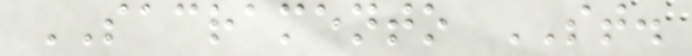SACRAMENTO ST.
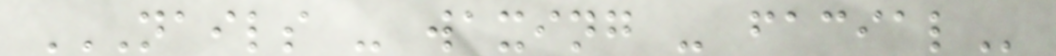NAILS - WAXING - FACIAL
